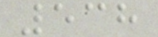538
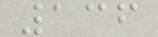136
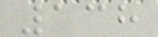138
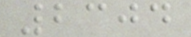2304
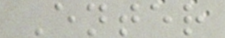Enter
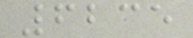6235
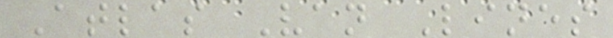Atlas Van Lines
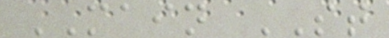MAIN ST
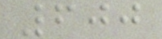600
